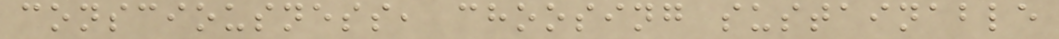consciousness, choosing sustainable
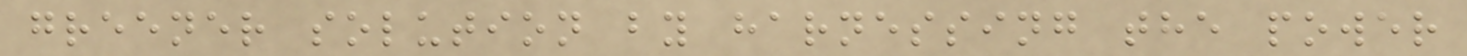greener solution by harnessing the power
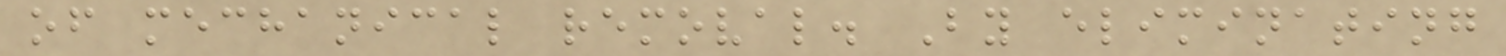of mechanical removal. By eliminating
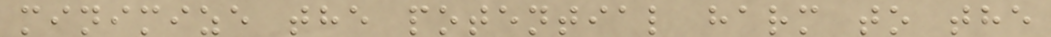minimize the potential harm to the
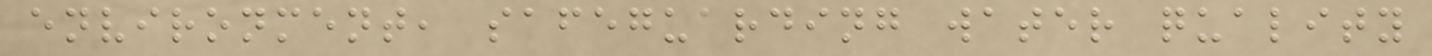environment, safeguarding water quality
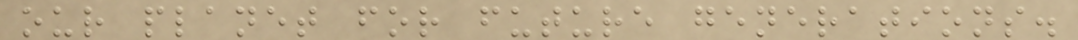our planet for future generations.
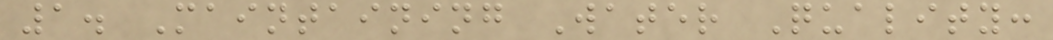1. Maintaining Water Quality:
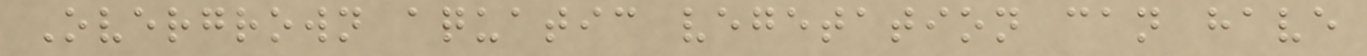Overgrown aquatic vegetation can have
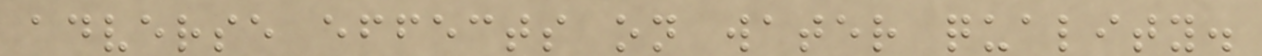adverse effects on water quality.
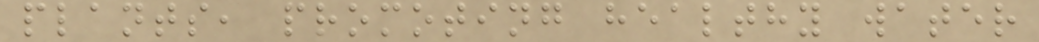plants, promoting healthy water
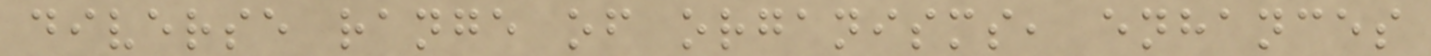diverse range of organisms, enhances
